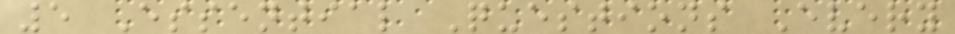5 Essential Questions Every
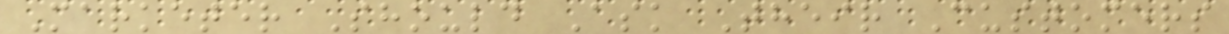Marketer Should Ask Their Customers
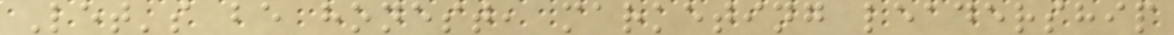Let's be honest, marketing leadership
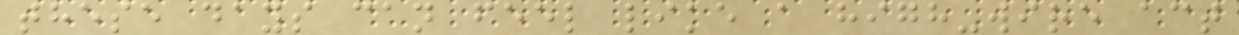these days can feel like a high-wire act
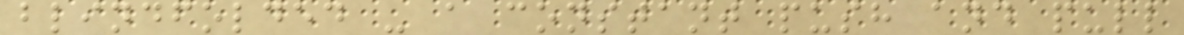blindfolded - a constant push and pull
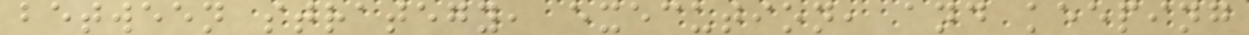between strategy, execution, and keeping
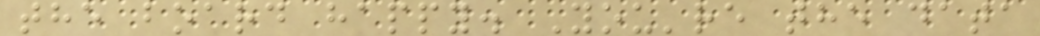the board happy. You're the data
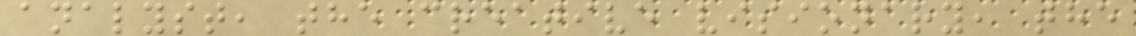analyst, the creative visionary, the
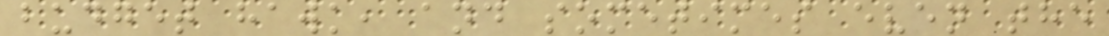budget hawk, and sometimes even the
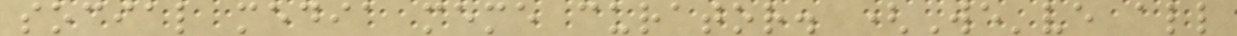social media meme curator. (We've all
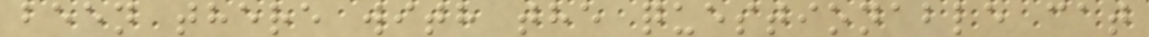been there with the questionable cat
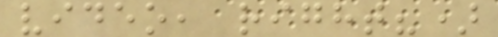video, right?)
